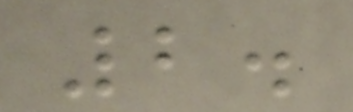2.
